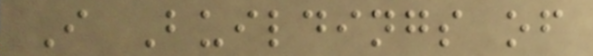I Buildings of
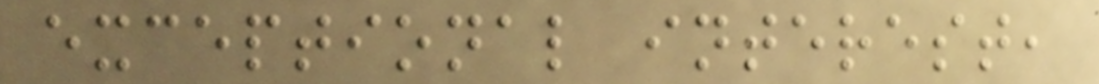exceptional interest,
